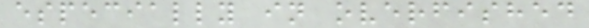especially in overfished
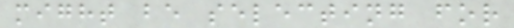might be selecting for
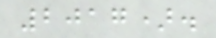2017).
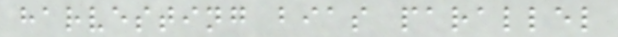harvesting bias parallel
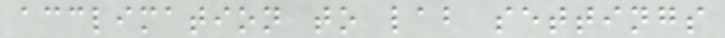acclimation to lab settings
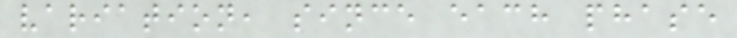variation, since each phase
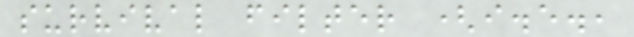survival filter (i.e.,
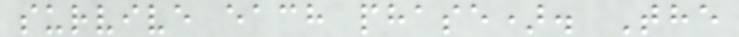survive each phase). The
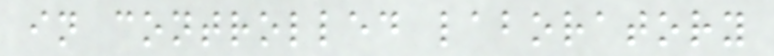in controlled laboratory
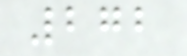272
